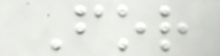For
